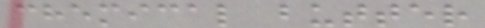chemical butter
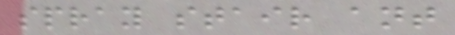spray stair ant
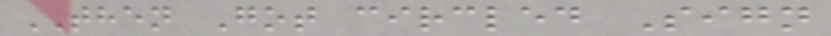THEN Got circled Sign
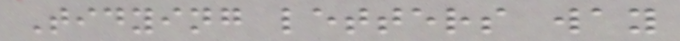Tidying letters way
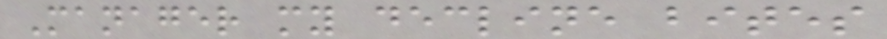Manager my decline bites
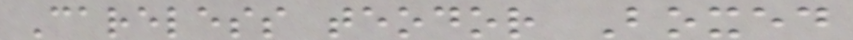Careless teodor Boxed
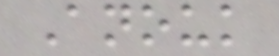Anouk
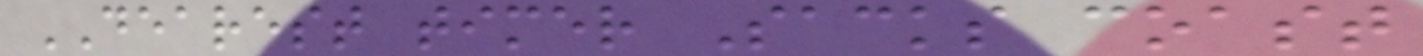DEAREST timer Sacks coast
